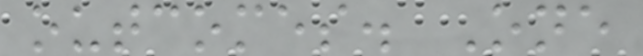outcomes. One
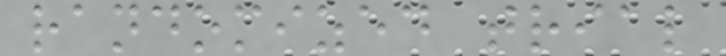randomized trial
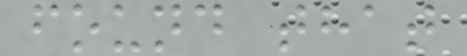found that
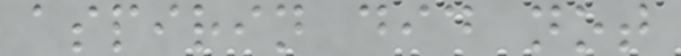aspirin did not
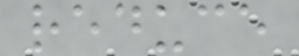reduce
